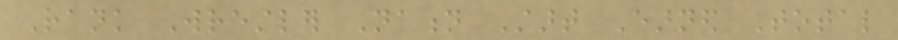Rank Wrestler Nation Start Earned Total
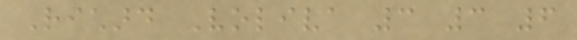Richard Voliva 3 3 6
